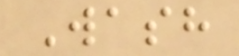Wash
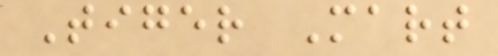Tiger Mart
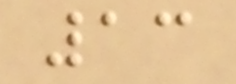13
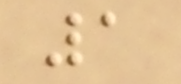1
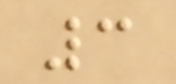3
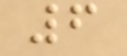6
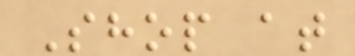Shop at
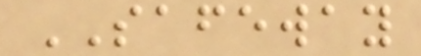SAFEWAY
